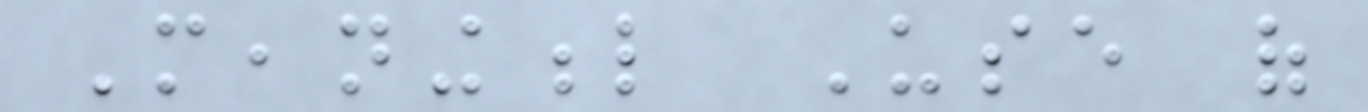Meaningful Use of
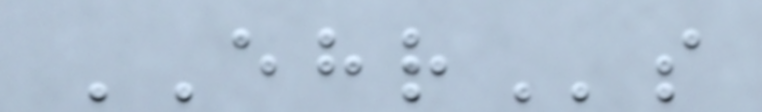EHRs
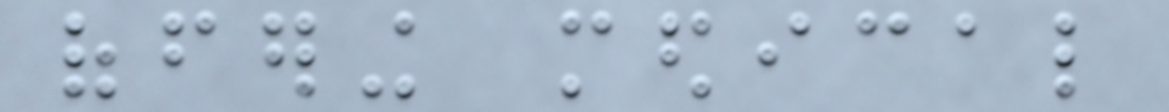offering medical
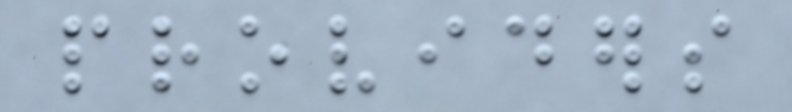providers
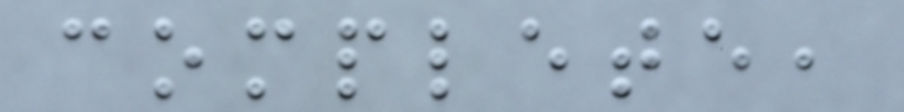complete,
